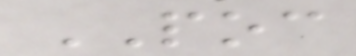POC
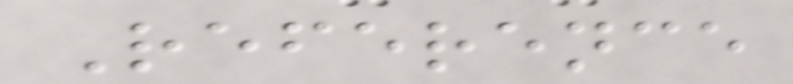Reference
